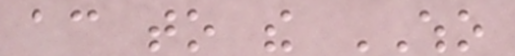according to the WHO
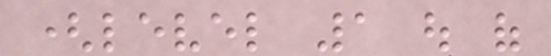(level 1 out of
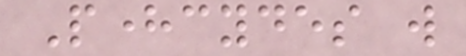Pherecydes will
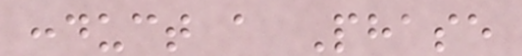conduct a Phase
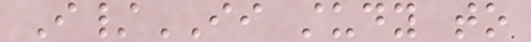I/II study to
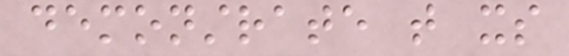demonstrate that its
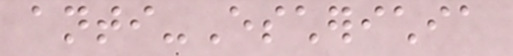anti-Escherichia
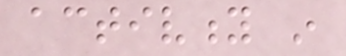activity in
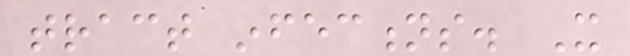tract infections. It
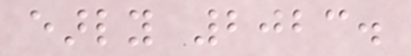early 2023.
